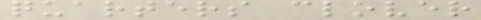quarters clover
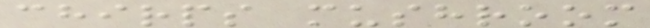chirps mushroom
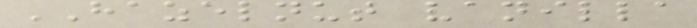HAZELNUT vanilla
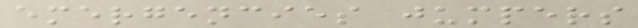emergencies jumpers
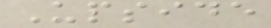Upside
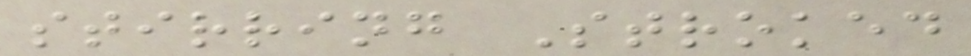stirring Stroked
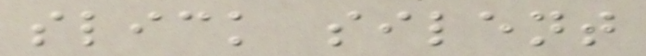slick silent
